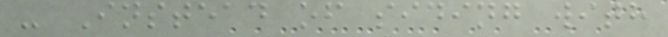- Instead of siding with
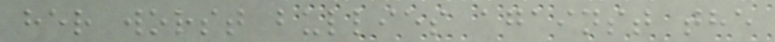her worst bullies against the
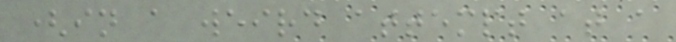(in a weird attempt at a
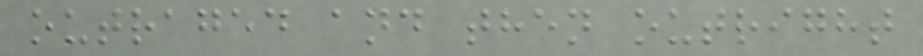outraged and then outright
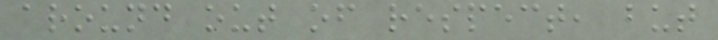around out of respect, but
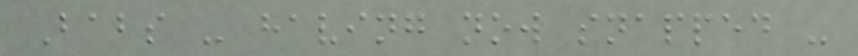Babs - having now snapped -
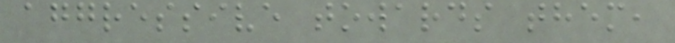aggressive towards them,
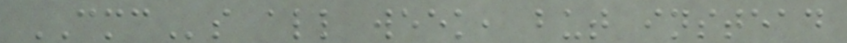CMCs all week, but instead
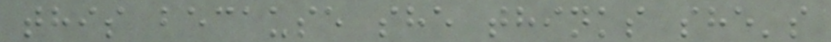this because she thinks she's
